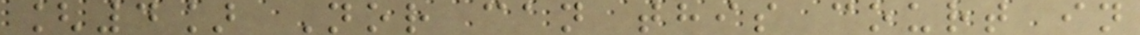[4] Nor can this court in
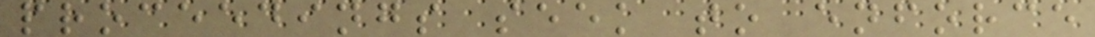proceedings seek to enforce
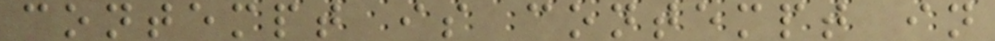contempt is contempt in
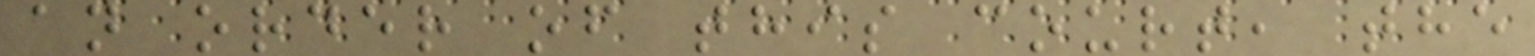an order of this court, the
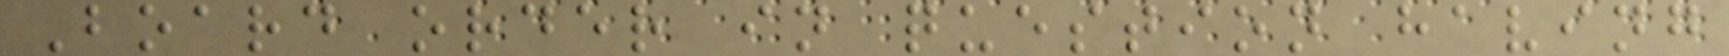Board order in question having
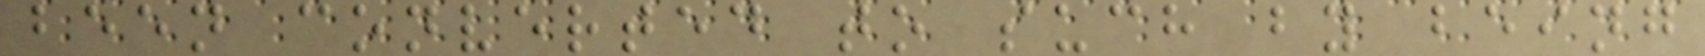been converted to such by being
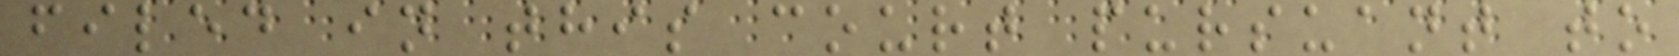filed in this court pursuant to
